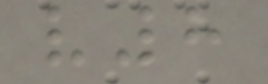v8
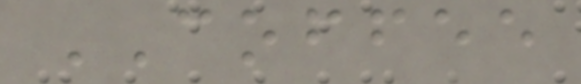COFFEE
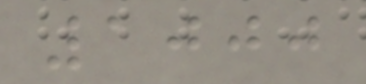1000
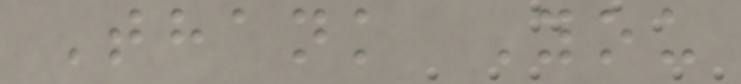Thank You
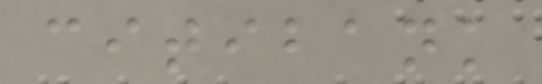citibank
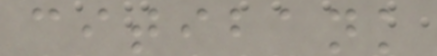citibank
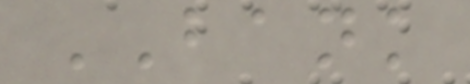BANK
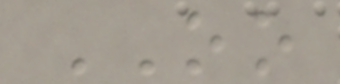OO
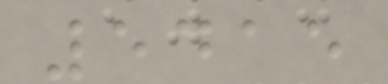5415
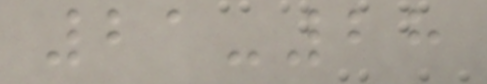21-28
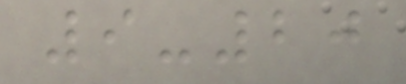9-20
